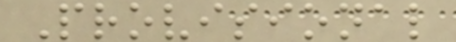Provisional
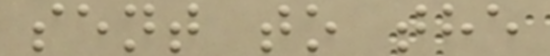sent to the
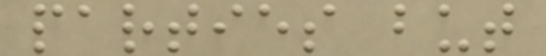parties but
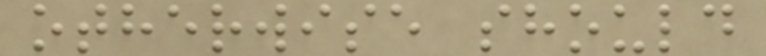otherwise should
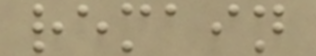remain
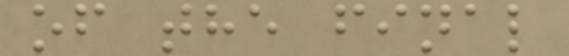of the final
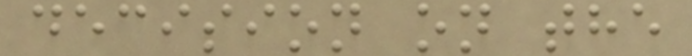decision on the
